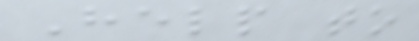Help to
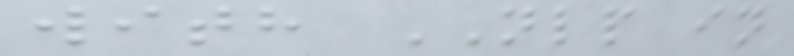with NLP in
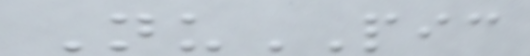NuPIC
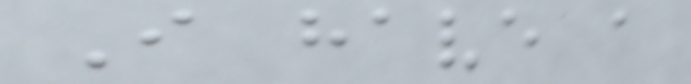I have a
